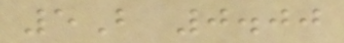5B 0.00
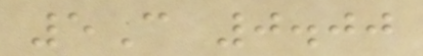5C 0.00
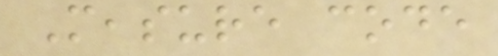Measure code
